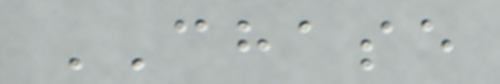CHASE
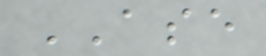ASE
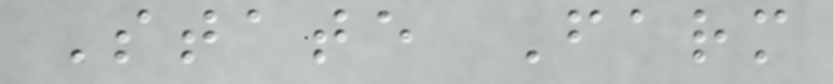State Farm
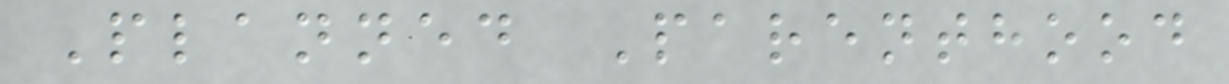Planned Parenthood
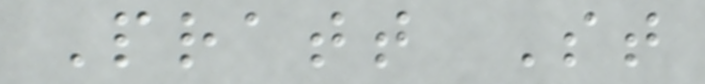Pratt St
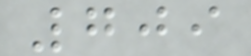709
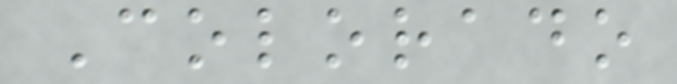Colorado
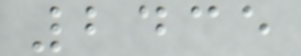2435
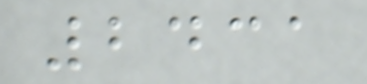2431
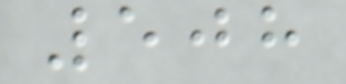508
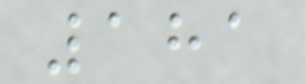181
